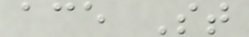ace St
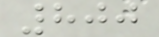800
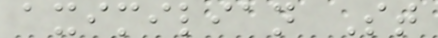aximilian St
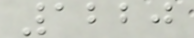1220
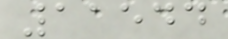11544
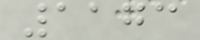1173
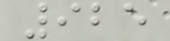925
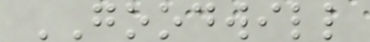GOODWILL
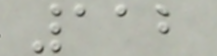112
